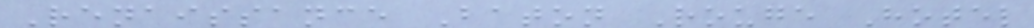Renaissance Baton Rouge Hotel
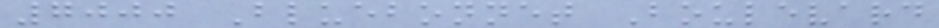7000 Bluebonnet Boulevard
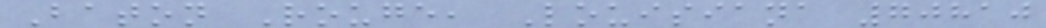Baton Rouge, Louisiana 70810
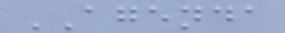AGENDA
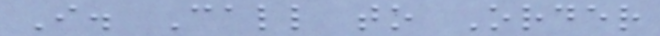I. Call to Order
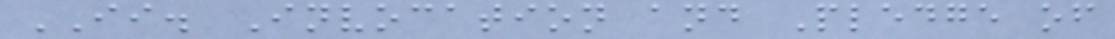II. Invocation and Pledge of
